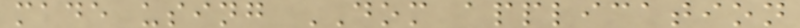made using DOM application
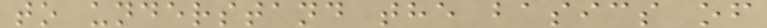to understand the basics of
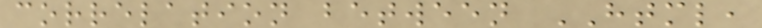correlation between HTML,
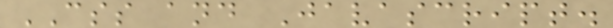CSS and Javascript.
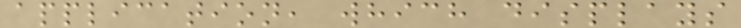application, which displays
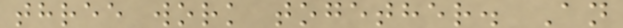three work together. An
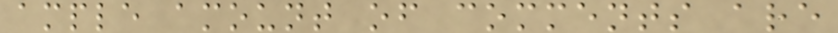ample amount of comments are
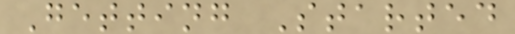Getting Started
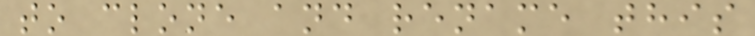to clone and rename this
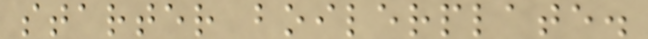starter boilerplate.
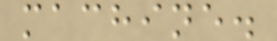machine.
